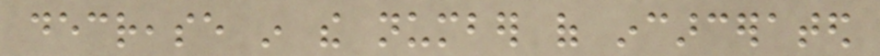decrease in the number of incarcerated
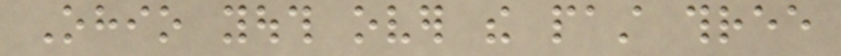Ohio youth over the past three
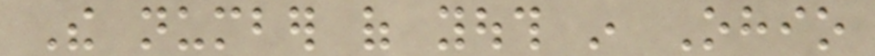The number of youth in Ohio
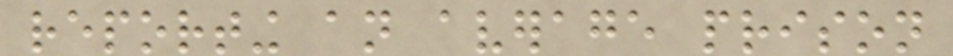reporting an average prison
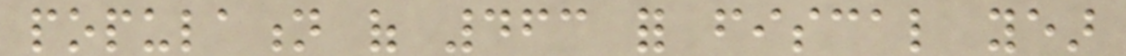population of 463 for fiscal year
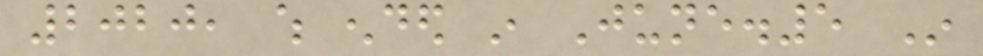2020, which ended in June.5 In
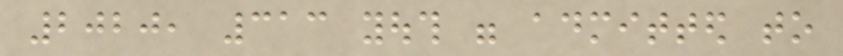2020, 313 youth were admitted to
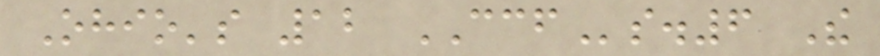Ohio's 12 CCFs.6 The
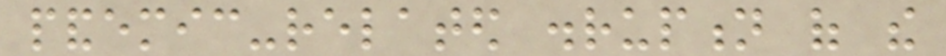pandemic-related disruption of the
